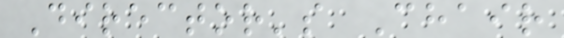Director's Chair
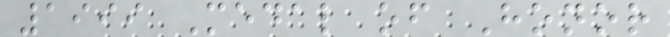1999 Medal of Honor
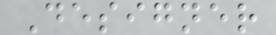Designer
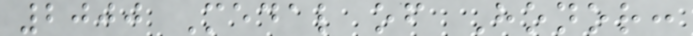2000 Medal of Honor:
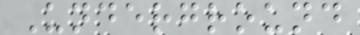Underground
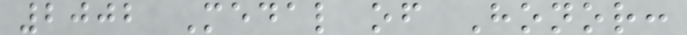2002 Medal of Honor:
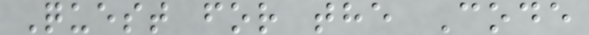Quest for the Code
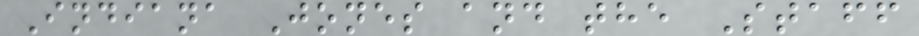Indiana Jones and the Staff
